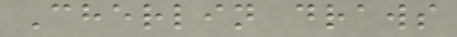Cherlin draws
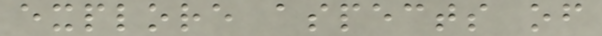explore aspects of
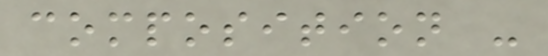composition -
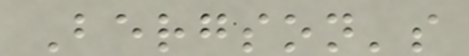Bergson's
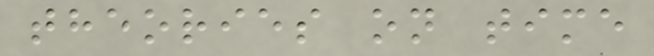theories on time
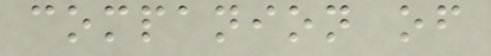companion of
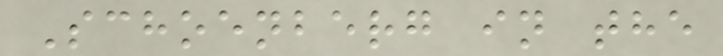Schoenberg in the
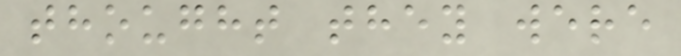thought they were
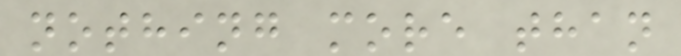nothing more than
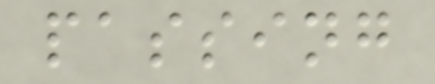passing
